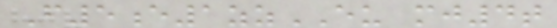F5e1zzEU mj4t
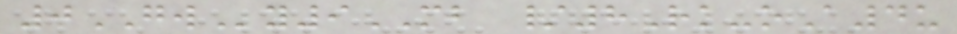0GWy9MB /8Rk-oA4u
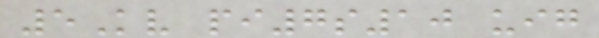5Kv pi7s10 uig
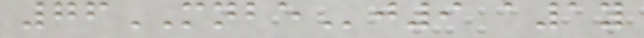76MNBEj9 a1y
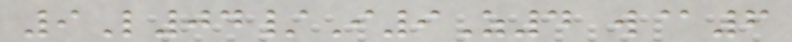9L04/I9Z4 w@6
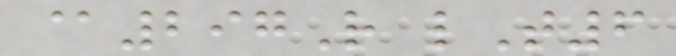@297R lT6
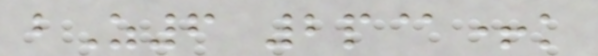bZ6 2p@+k
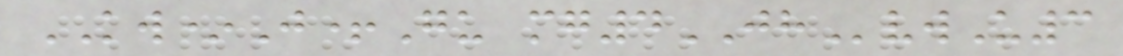KW*J+Gu mg4JHvwU3
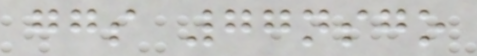ggs 77nsgo
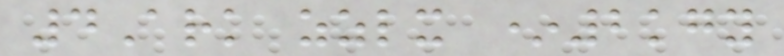4Ark zzlx *2kgy
